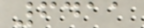6411
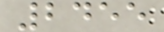2455
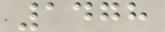1478
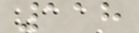118
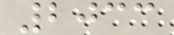2033
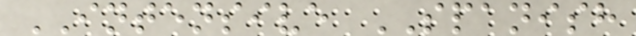INTENSIVE SPANISH
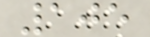105
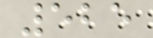525
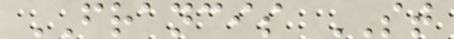FRANCIS ST
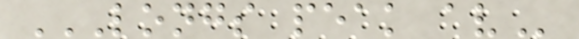LONGS PEAK AV
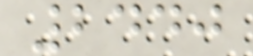2440
